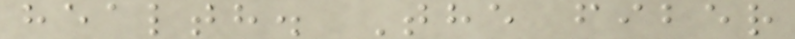health. The fiber
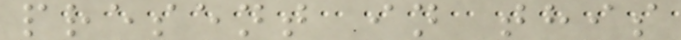present in this
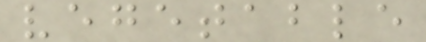vegetable
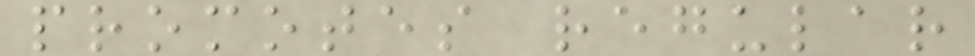promotes regular
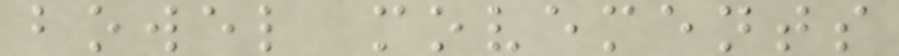bowel movements
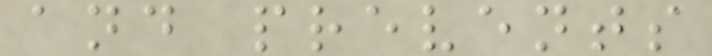and prevents
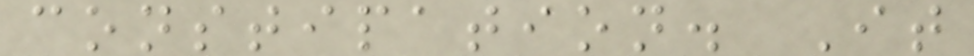constipation. It
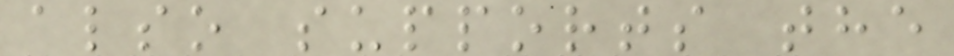also supports the
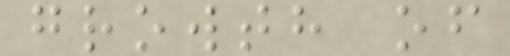growth of
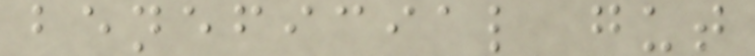beneficial gut
